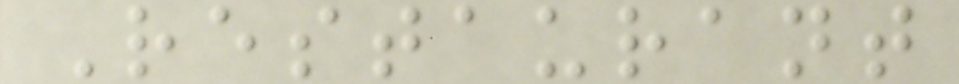Restaurant
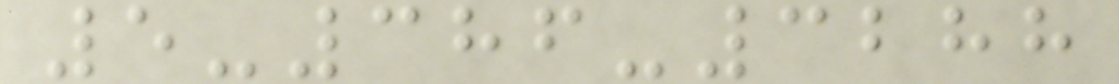5-386-3288
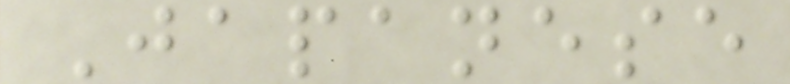Japanese
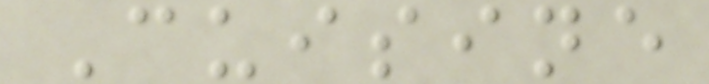Cuisine
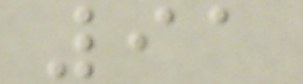91
